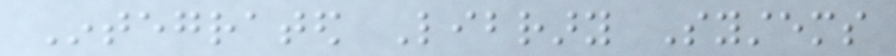Integrated Library Systems
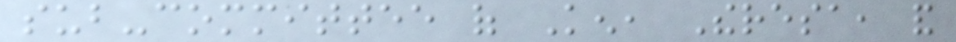sub-committee of Ken, Theresa, and
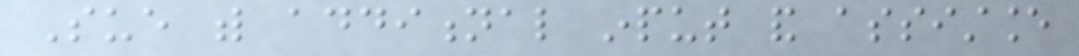Sue with additional input and assistance
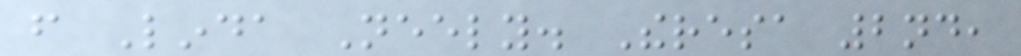from Linda Neely. Theresa 2nd,
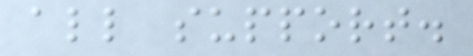all support.
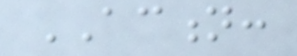ACTION:
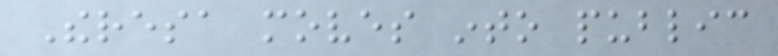Theresa moves into public
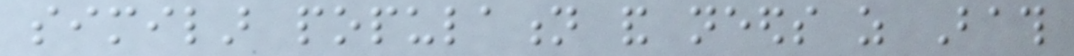similar population and needs as Bath
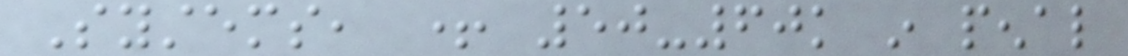Systems, + 50-60k in penal
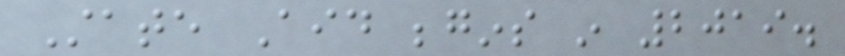State Aid begins in 2019.
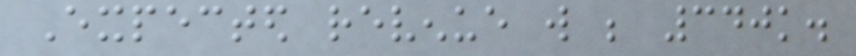Expected revenue will be 340k.
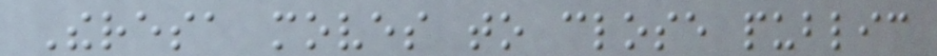Theresa moves to close public
